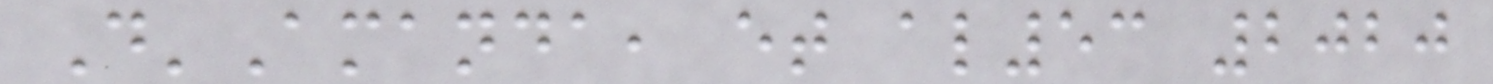D'Amanda, et al53 2020
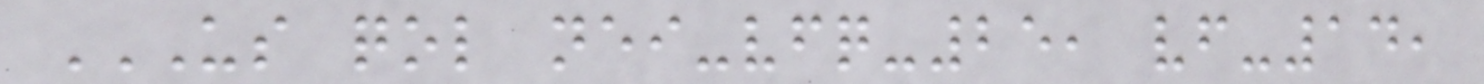US QOL NEI-VFQ-25, VF-14,
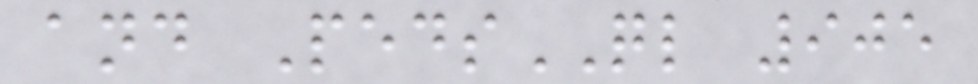and PedsQL 905
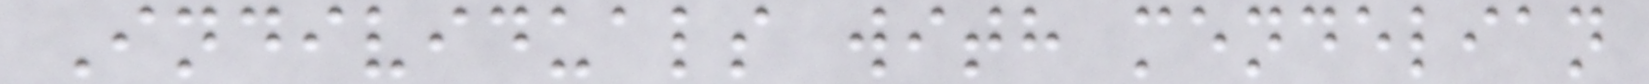Individuals with mendelian
